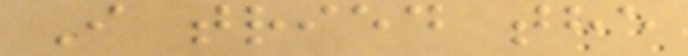I tried the
